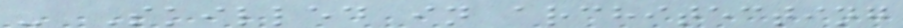- Skilled in architecting
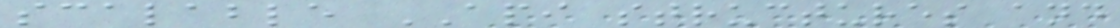scalable API structures and
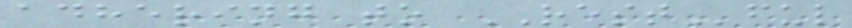adhering to RESTful
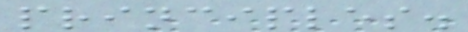principles.
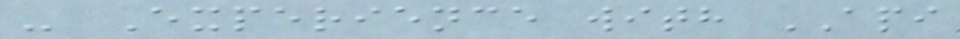- Experience with API
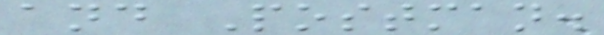and Postman.
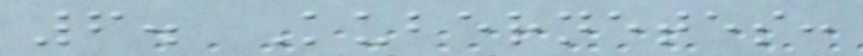6. Kubernetes:
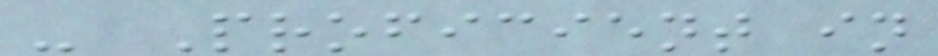- Proficient in
